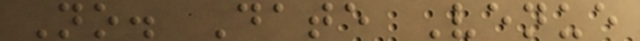No. Date Venue
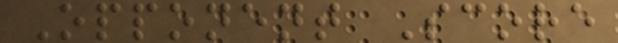Opponent Score
